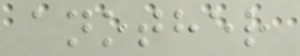another
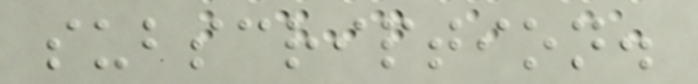subscription.
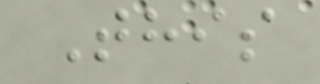This
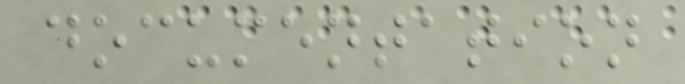documentation
